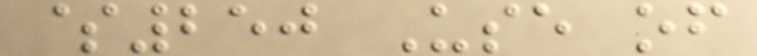$250 Use of
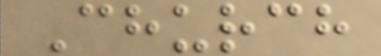Church
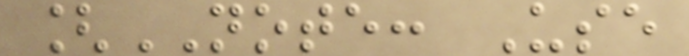[NOTE: Use
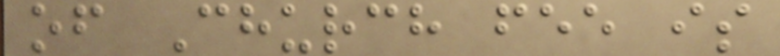of Church fee is
